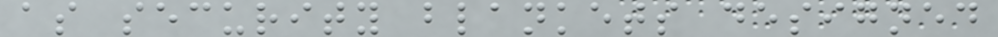as security blankets designed
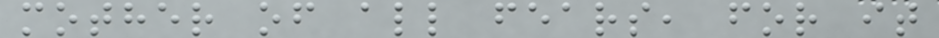mother of all fears, for it
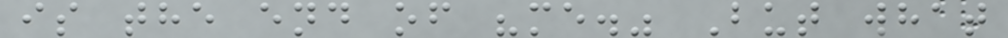is the end of "me." But what
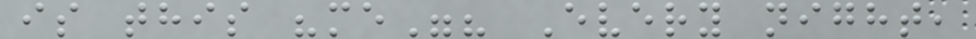is this "me"? Every night,
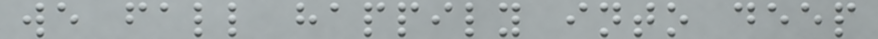we fall happily into deep
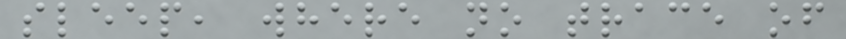sleep, where no trace of
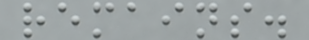remains.
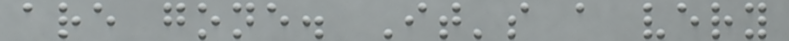are gone. It's a very
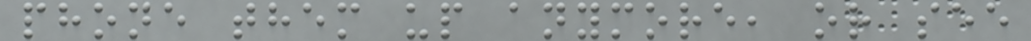phone them up anymore, or see
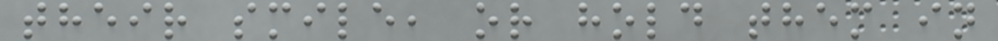their smile, or hold them in
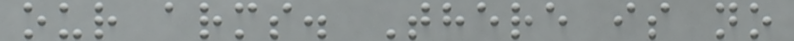our arms. There is no
